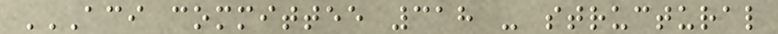ACI COMMITTEE 318 - STRUCTURAL
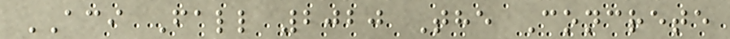ACI Fall 2020 The Concrete
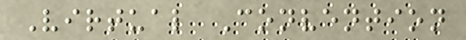Virtual Convention
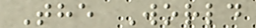The World
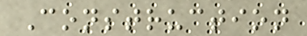Construction
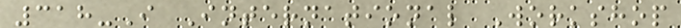318-I International Workshop
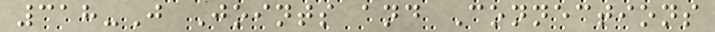318-J Joints and Connections
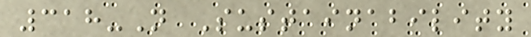318-N Sustainability
